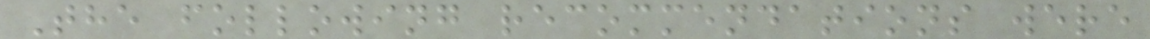The following recommendations were
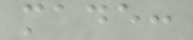made:
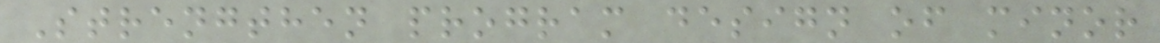Strengthen program design of minor
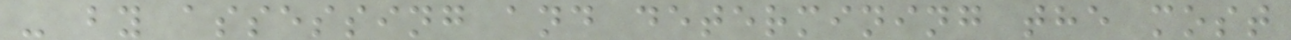- by assessing and determining the most
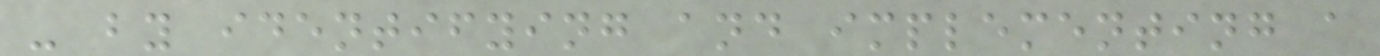- by identifying and implementing a
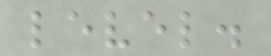level.
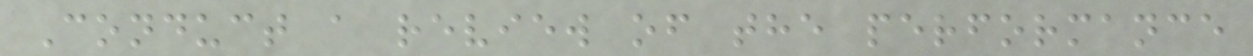Conduct a review of the performance
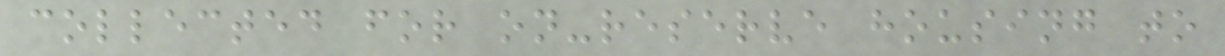collected for on-reserve housing to
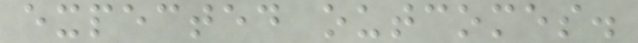expected outcomes.
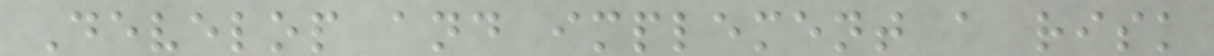Develop and implement a risk
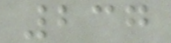237
